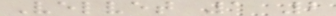Velvet 1 2
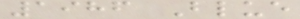1986 Blue
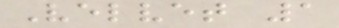Velvet 1
